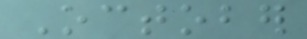October
